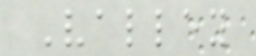Valley
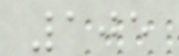105
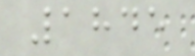1845
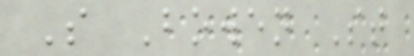S Bowen St
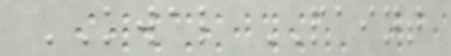KWAL PAINT
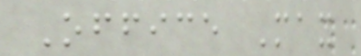Office Max
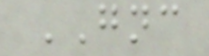GNC
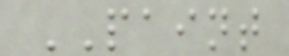PAINT
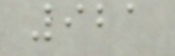921
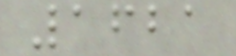1621
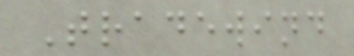Tradewind
